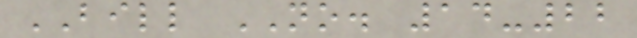BILL NO. 14-22
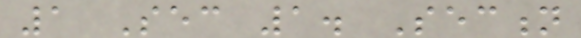1 Sec 1. Section
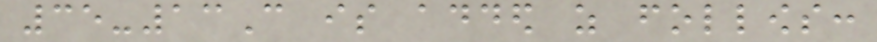35-13C is added as follows:
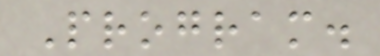Program.
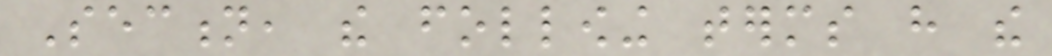Section, the following terms have the
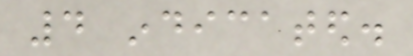4 indicated.
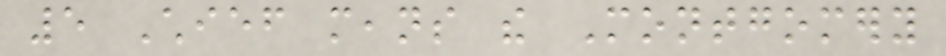5 Chief means the Montgomery
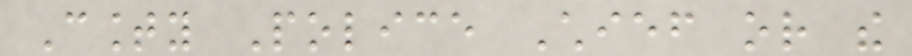County Police Chief or the
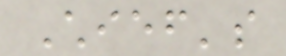Chief's
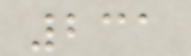231
